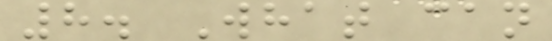8. What can
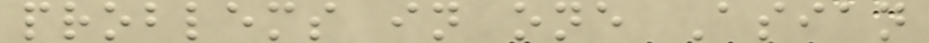problems in one Asian
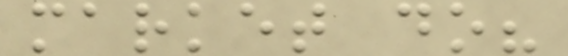market do?
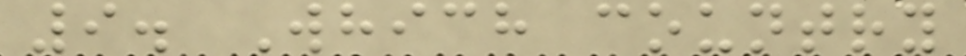9. Which country
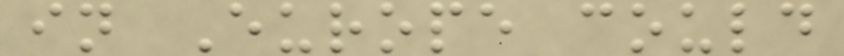in Europe could
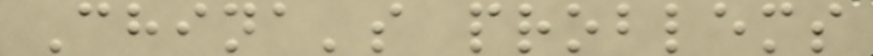China's problems
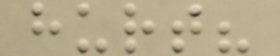hurt?
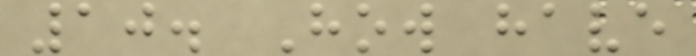10. How have
